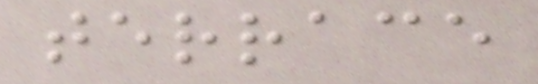terrace
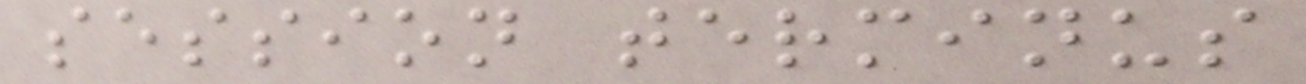session terminus
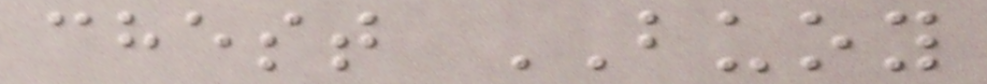chest BUOY
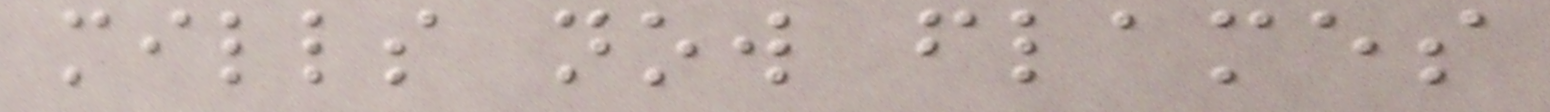mills now flames
